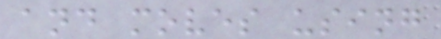and moves using
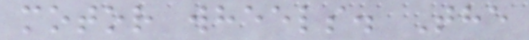motor wheels. The
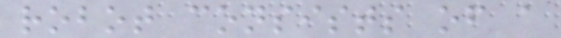robot consists of a
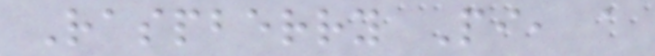Raspberry Pi, a
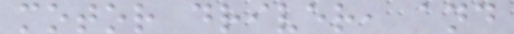motor driver, and
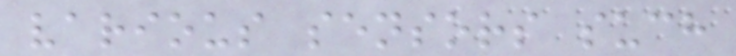various sensors such
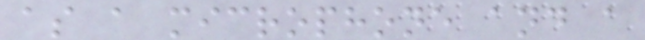as a microphone and a
